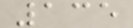135
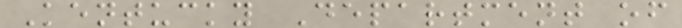Kentucky Department of
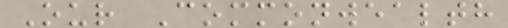Our Commonwealth
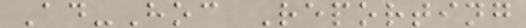Ad-Hoc Reporting
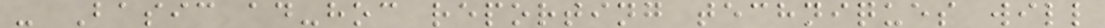- Basic ad-hoc reporting techniques will
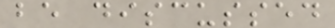be discussed
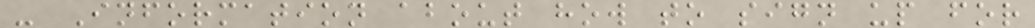- Information about how to sign up for
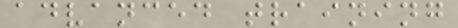advanced training
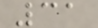31
